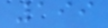199
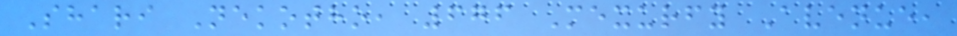Shari Nekotho, 676 Mexurfy Avenue,
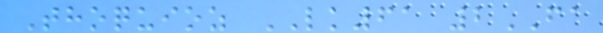Thoquioz LK61 2FA
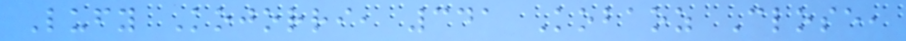Lufy Kojorri, 341 Kobaoz Close,
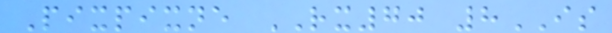Pixpixne RX70 8IS
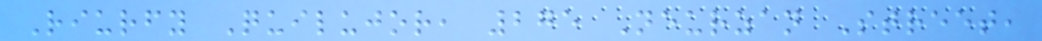Riurfy Quilujor, 275 Neurzan Street,
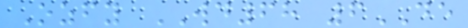Ozfy WD68 6DE
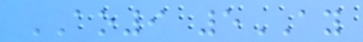AO9 5AY
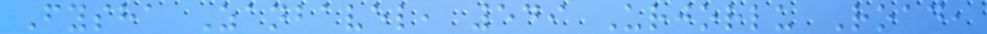Fysha Zanbavel, 549 Urjorlu Road,
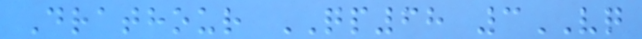Drathour QP68 3VQ
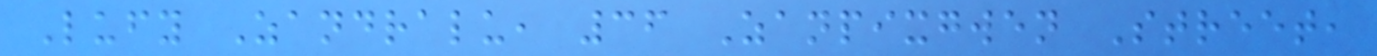Lufy Zandralu, 36 Zanpixgwen Street,
